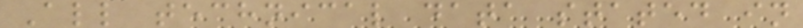All technical data stated in
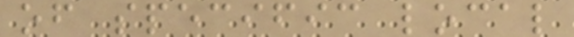of specific local
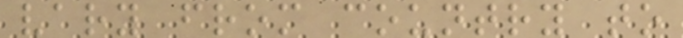vary from country to
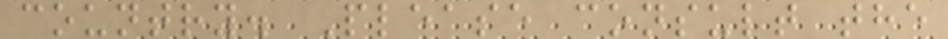country. Please consult the
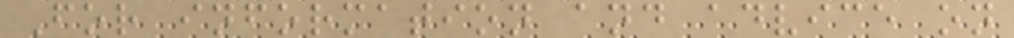For information and advice on
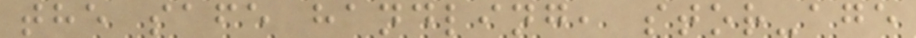the safe handling, stor-age
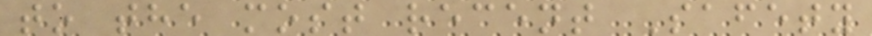to the most recent Safety
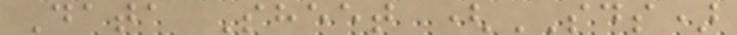Data Sheet (SDS)
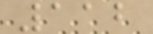112
